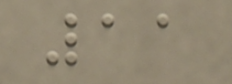11
